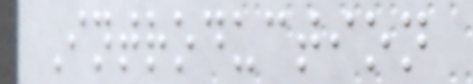Introduction
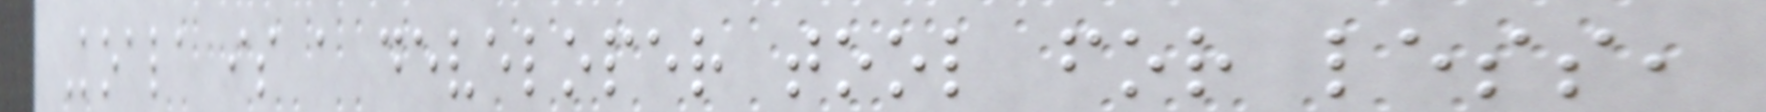Koala is a developer tool for less,
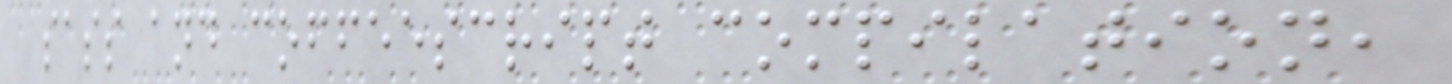sass and coffeescript compilation,
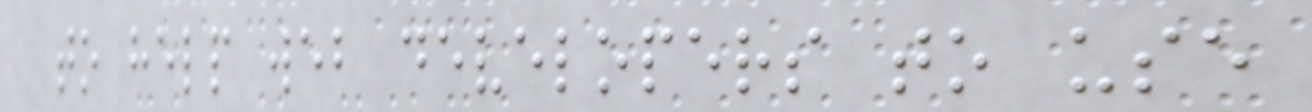to help web developers to use
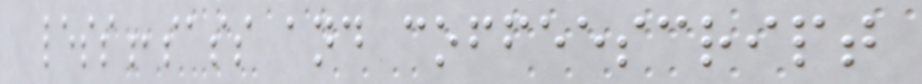less,sass and coffeescript
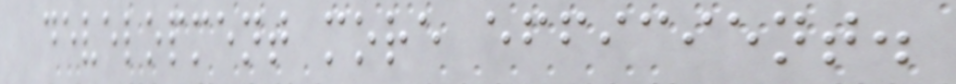development more efficient.
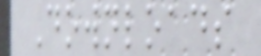Downloads
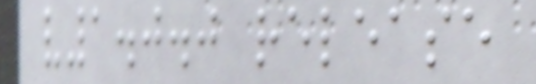v1.0.0 release
